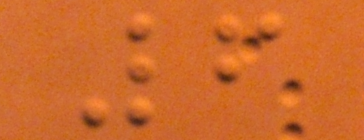6
